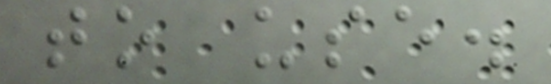to use.
